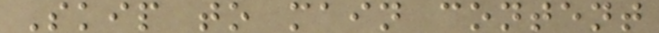Skip to main content
